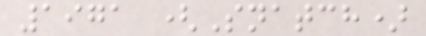1971 (Snatch)
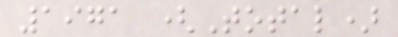1971 (Total)
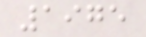1975
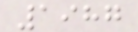1987
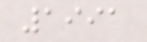1991
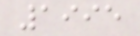1995
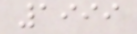1999
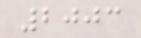2003
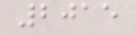2015
